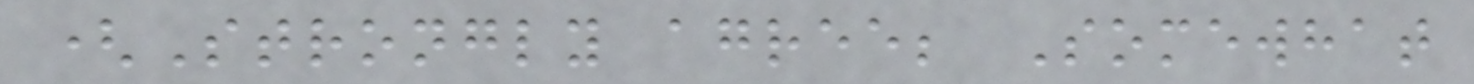(Strongly agree; Somewhat
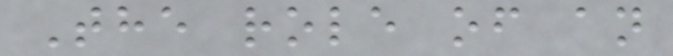The role of an
